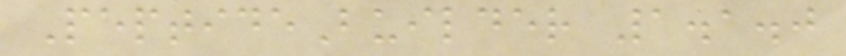PeptideBuilder 1.1.0
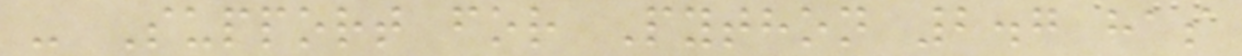- Support for Python 2.7 has
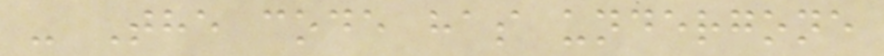- The code has undergone
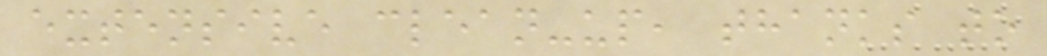extensive clean-up, thanks to
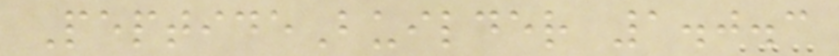PeptideBuilder 1.0.3
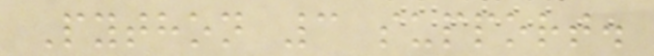Python 3 support.
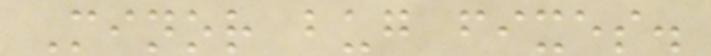Minor bug fixes.
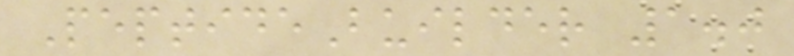PeptideBuilder 1.0
